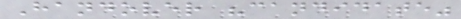Handover "candidate"
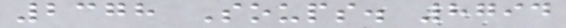2378 Soups. 8794
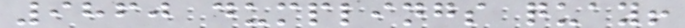9860 dumplings quay!
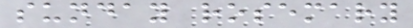sunday rosemary
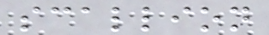scallion
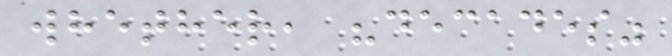whether, "decades"
